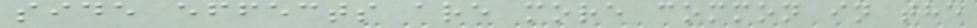side effects are more common in the
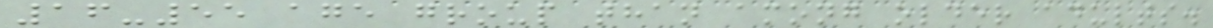16-55 age group than among older adults.
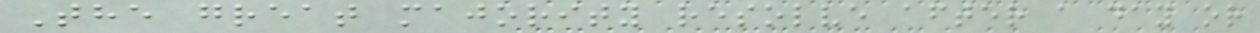The great majority resolve after a day or
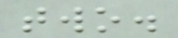two.
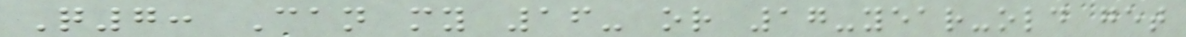Q7: Can my 16- or 17-year-old get
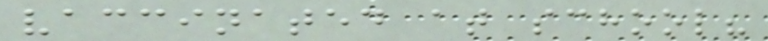vaccinated at school?
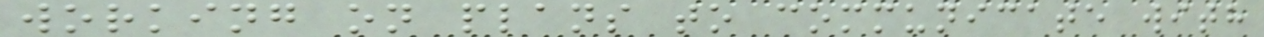working on plans to communicate with
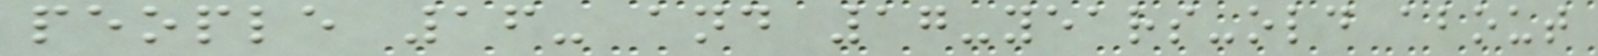people 16- and 17-years-old about
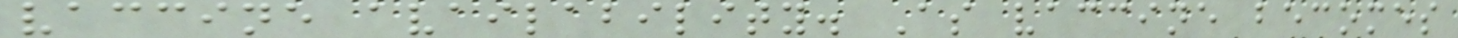vaccine availability. As vaccine becomes
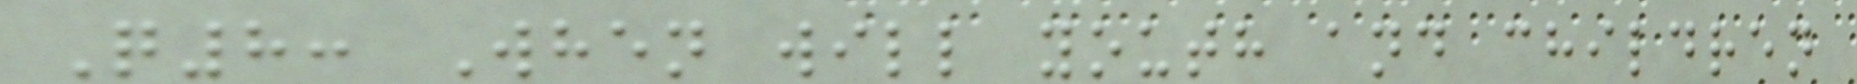Q8: When will youth and children
